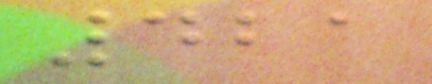421
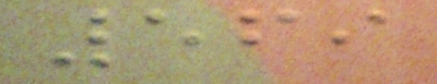569
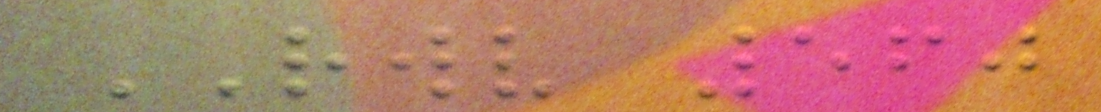RWV 560
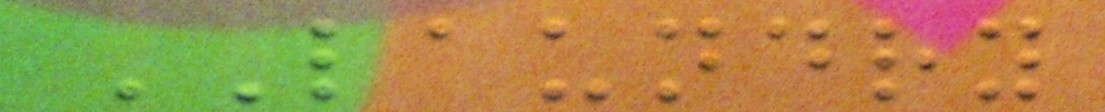LAUNDRY
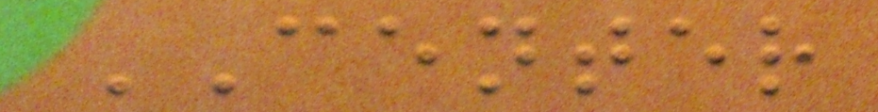CENTER
